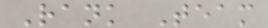Rank Team
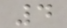4
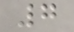7
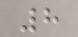8
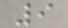9
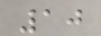10
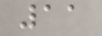11
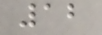12
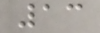13
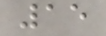15
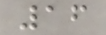16
